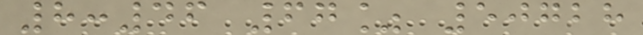8:46 67% 50728
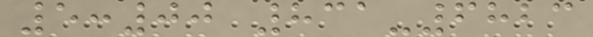5:00 831-6823
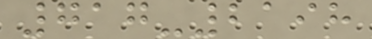717-2198
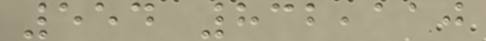554 832,110
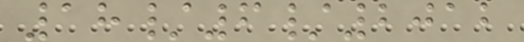18/6/2012
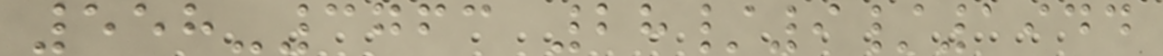558-3763 28/9/1944
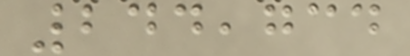244,734
